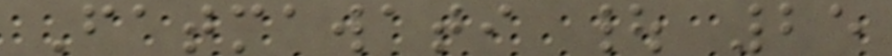Fatmawati | 25
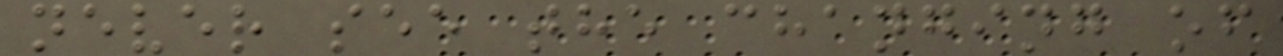never see the changing of
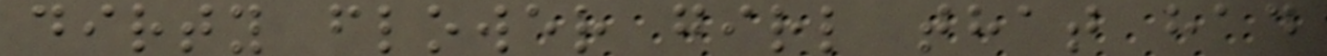dirty flower girl that had
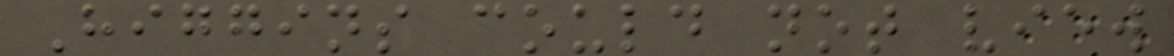Higgins could not view
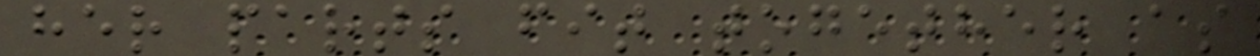her parts fit together as
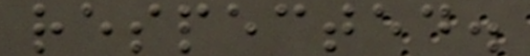respected.
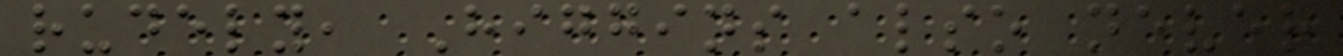rudely, Higgins also never
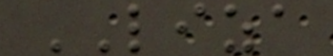LIZA
